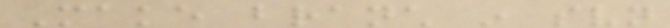Make branch in svn
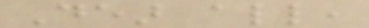Dear all,
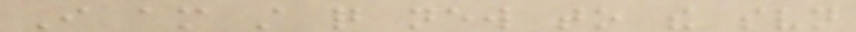I am still quite new to the svn
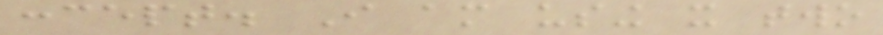concept. I am using it two
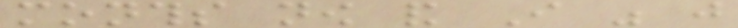months now and I was just
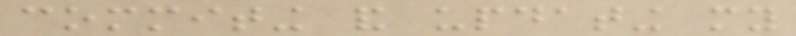commiting and updating my
